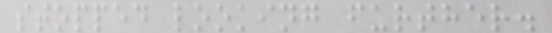stopped looking further.
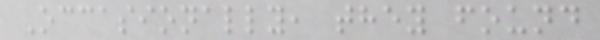Occasionally, they found
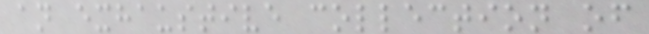an exhaustive collection of
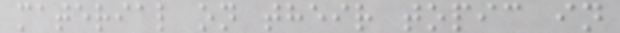material on their topic in
